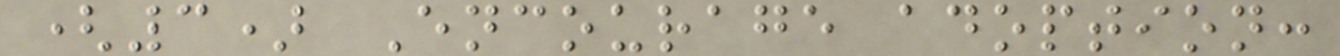(3) Encourage adoption:
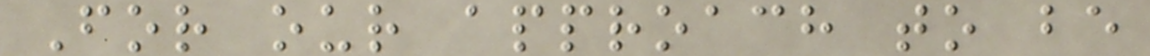For our approach to be
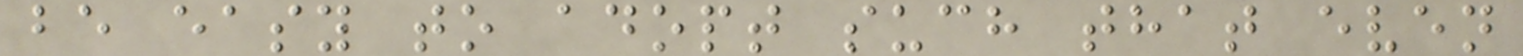be easy to adopt such that even
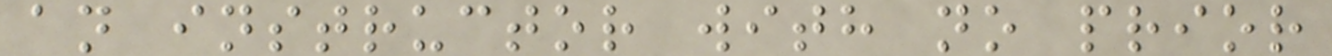an instructor with no prior
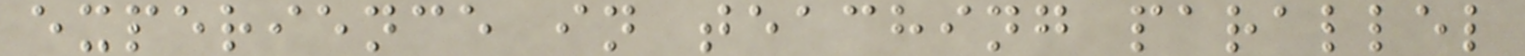experience in teaching parallel
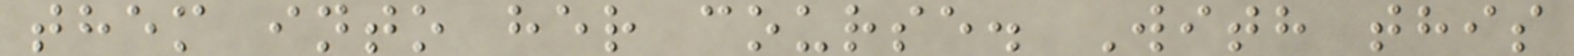them into her course. With this
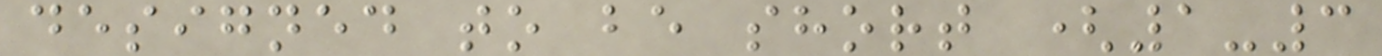designed to be short (1-3
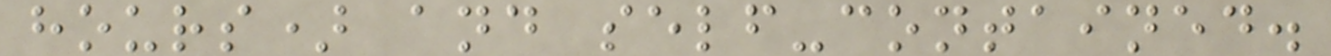hours) and self-contained.
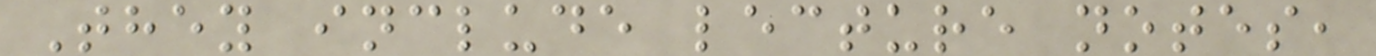They include lecture notes,
